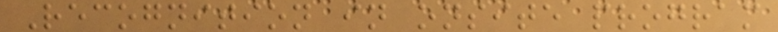Recognition in onsite program
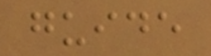guide
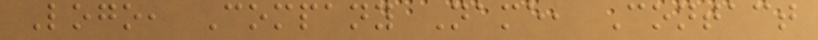Logo, Company Name, Contact
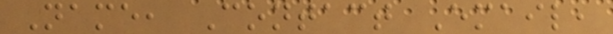Name, Contact Email,
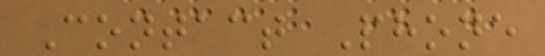Contact Phone
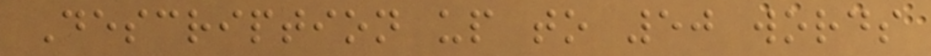Description up to 50 words
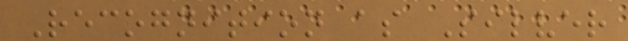Recognition as Silver
